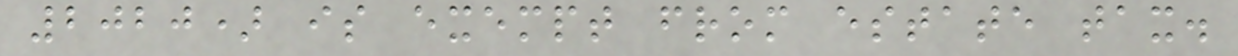2020) is exempt from estate tax.
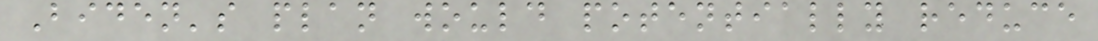Biden's plan would potentially reduce
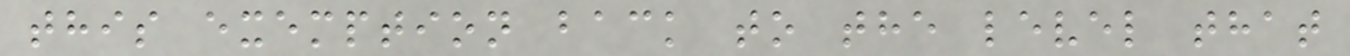this exemption back to the level that
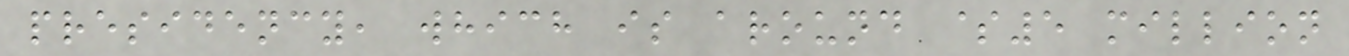presidency, which is around $5 million
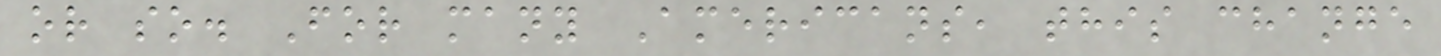or so. For many Americans, this change
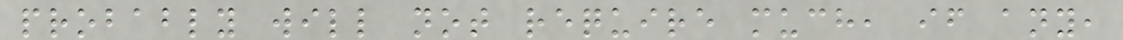probably will not require much, if any,
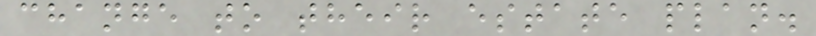change to their estate plan.
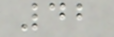42
